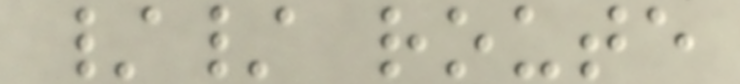// route
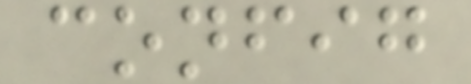config
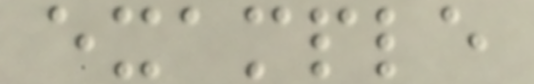example
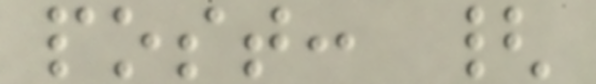post: {
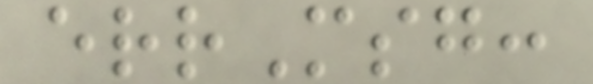errMsg:
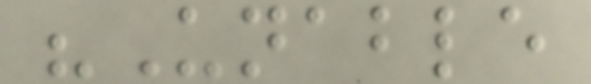"Unable
